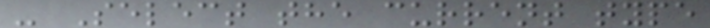- Select the current type
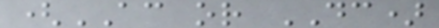(AC or DC)
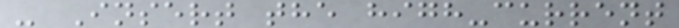- Insert the high-current
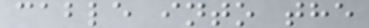cable into the
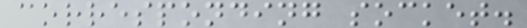corresponding socket.
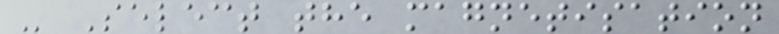- Select the magnetisation
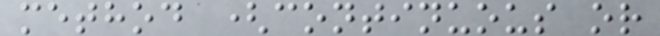method (continuous or
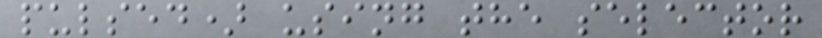pulsed) using the selector
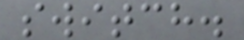switch.
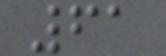61
